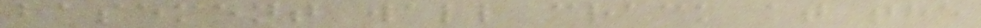basement wall crack at the
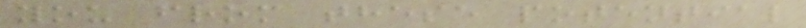you from these potential
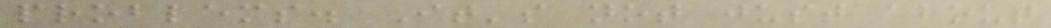problems. It's not just about
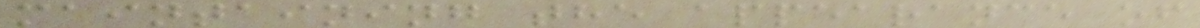maintaining the appearance of
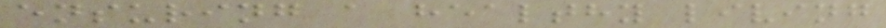ensuring a healthy living
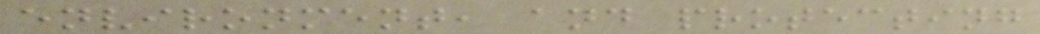environment, and protecting
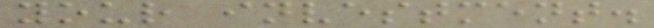your investment.
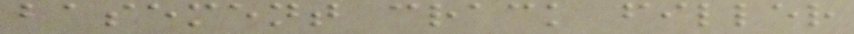basement crack filler
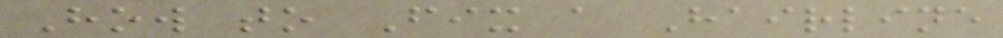How to Fix a Hairline
